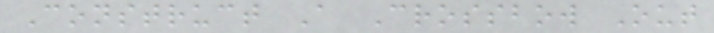Construct A Crossbow Out
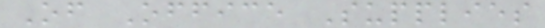Of Office Supplies
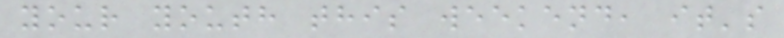your youth this weekend, it's
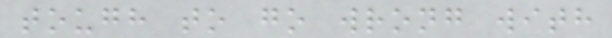tough to go wrong with
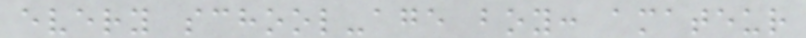every school-age boy: amateur
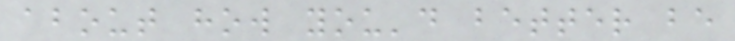about how you'd better be
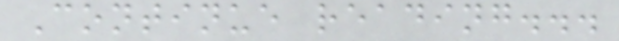Continue reading...
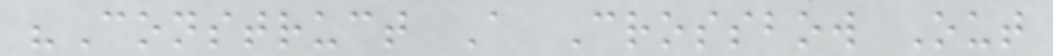"Construct A Crossbow Out
